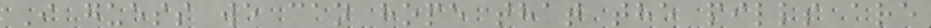I guess we can hope that the pills are
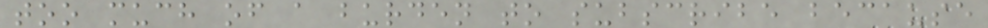too much of a burden to subscribe because
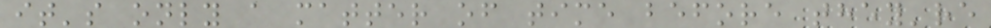it's only a matter of time before they're
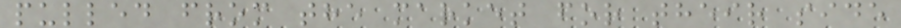pulled from the market for their side
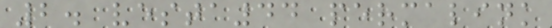2. vesta44 permalink
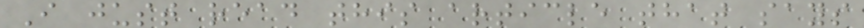I just read this article that says
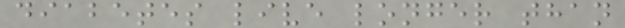diabetes live longer than
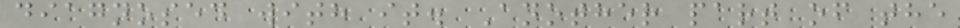diagnosed with it. Another part of the
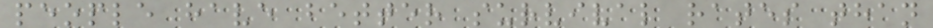people have better survival rates than
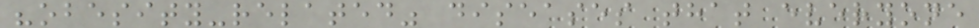"obesity-related" diseases that everyone
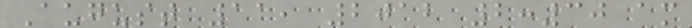August 11, 2012 2:30 am
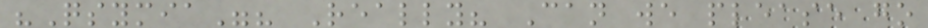"Qsymia"? Really? Can we please go
